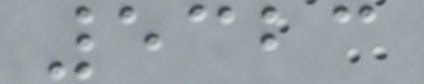5323
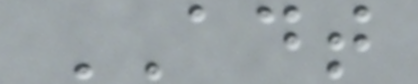ADT
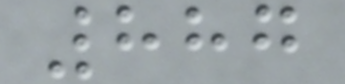887
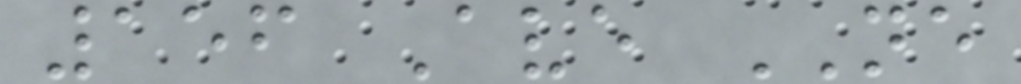156 Ave NE
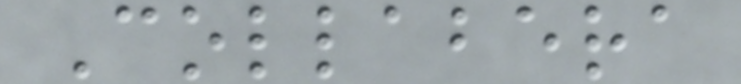Collabera
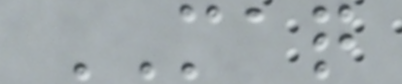MAQ
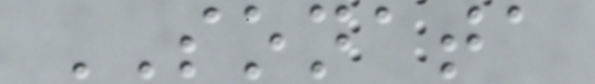SONATA
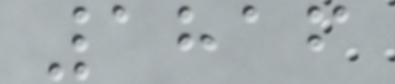1816
